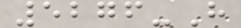5276-H
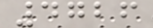4726
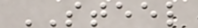STEEL
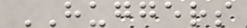HUGGERS
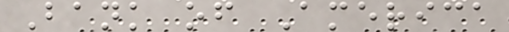Bank of America
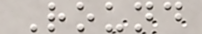Round
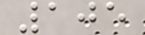105
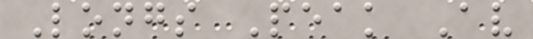Longs Peak Av
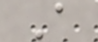A
